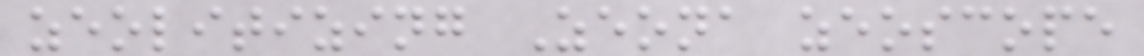zeolitizing Zeona zeoscope
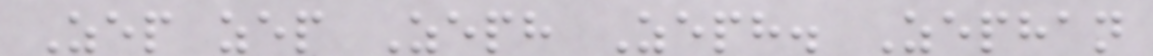Zep zep Zeph Zeph. Zephan
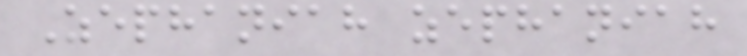Zephaniah zephaniah
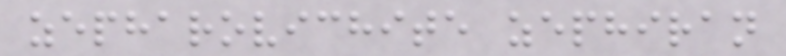zepharovichite zephiran
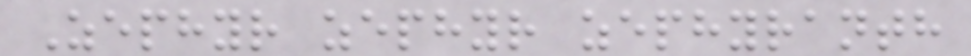Zephyr zephyr zephyranth
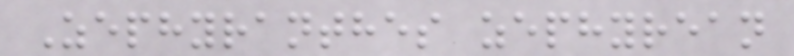Zephyranthes zephyrean
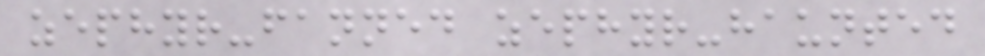zephyr-fanned zephyr-haunted
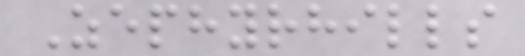Zephyrhills
